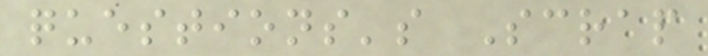questions's Scrap
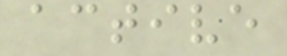active
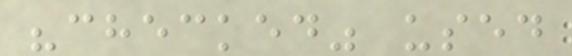"checked" used
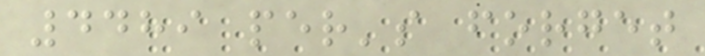4489 per's forget
